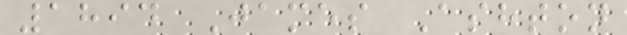1894 James Ashton
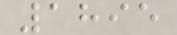1895
